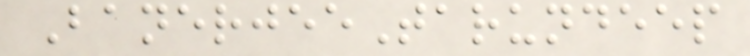BanerjeeTarundeep
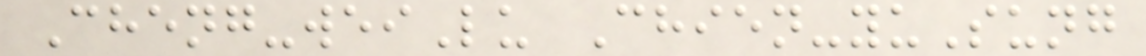Cheng-weiLu Chien-yuSung
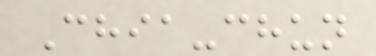Chia-chun
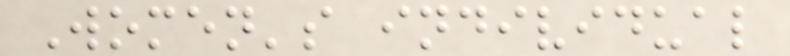Women's individual
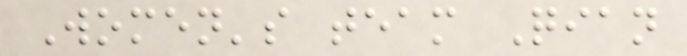Women's team Qian
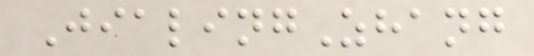JialingZhang
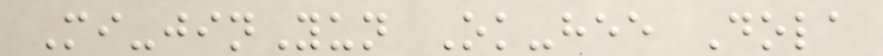Mi-jinYun Ok-hee Dola
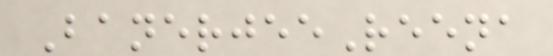BanerjeeReena
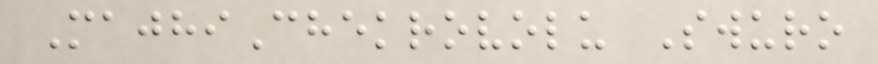MajhiChekrovolu Swuro
